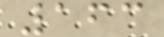163
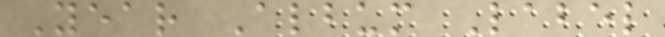Year Album Label
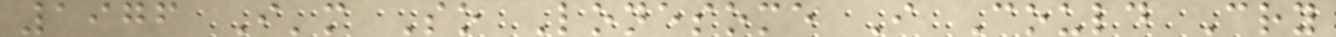1976 I'm So Lonesome I Could Cry
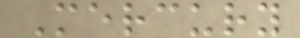Mercury
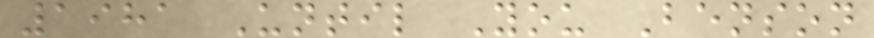1981 Until You Benson
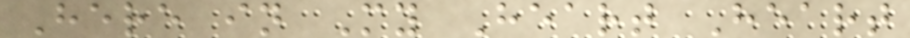Here in My Heart Heart
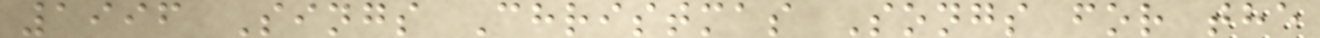1996 Sings Christmas Songs for the
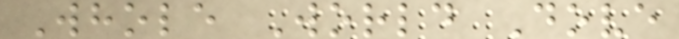Whole World Dove
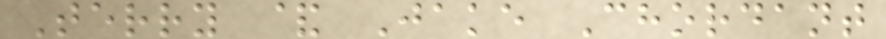Terry & Jake Chordant
